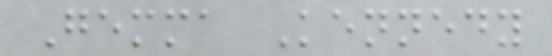Gemma Kennedy
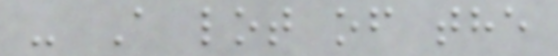- A lot of the
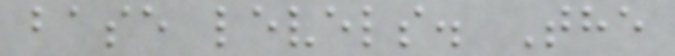base levels. The
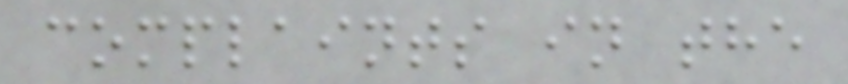complaints in the
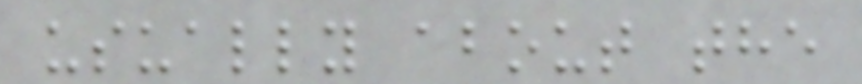usually about the
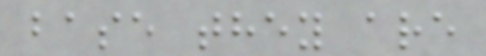base they are
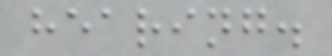hearing.
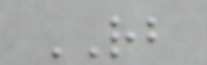RB
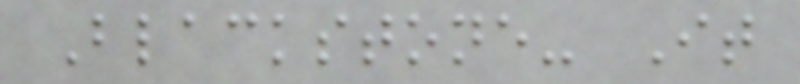Blackstone- It
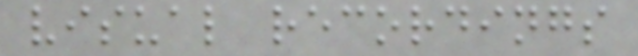visual recordings
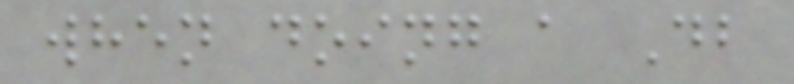when doing a Db
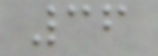36
